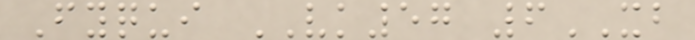Fyqui VK57 6XB
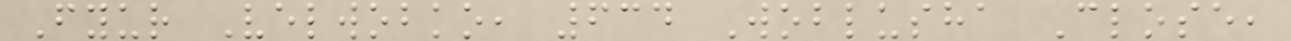Fyur Velwobko, 634 Woblusha Close,
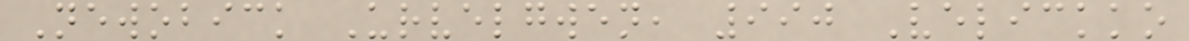Newobick Urvelgwen, 990 Velickko
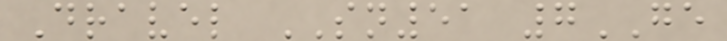Dravel SN51 7GE
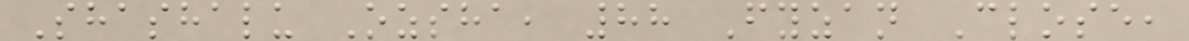Shashalu Ozsha, 88 Fyzan Close,
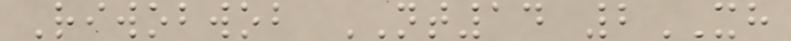Riwobwob NT14 2XH
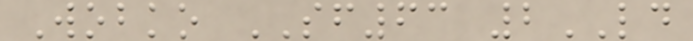Wobko SF63 2LD
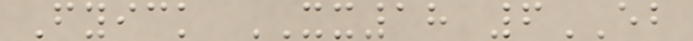Fyick XX18 6EB
